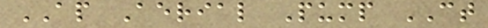AP Aerial Pump CT
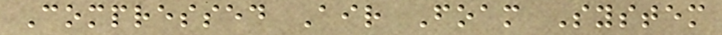Compressed Air Foam System
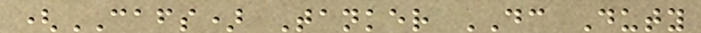(CAFS) Tanker DC Duty
